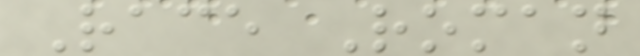Race Roman
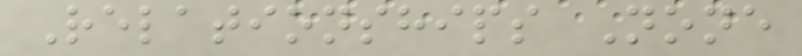Relationships None
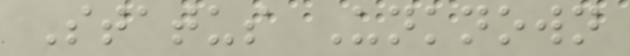Status Unknown
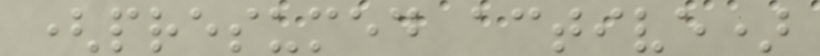(presumed active)
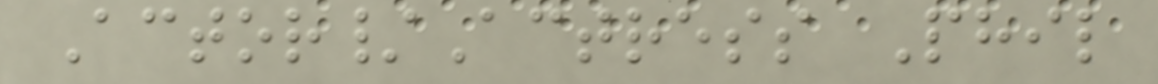Actor/Actress Phil
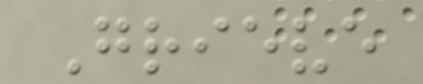Grieve
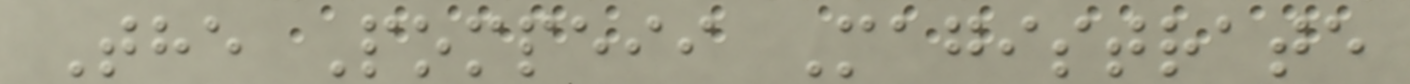The Pompeii Magistrate
